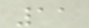11
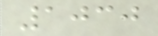1030
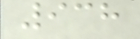938
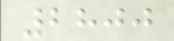2800
